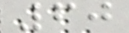60
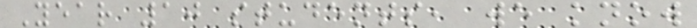Year 10 students, we know
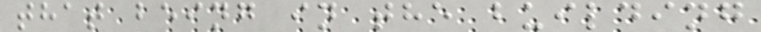that being in the building
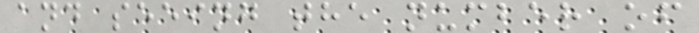and seeing the number of
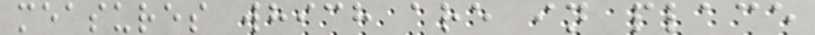measures which are in place
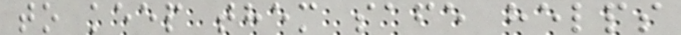to keep them safe helps
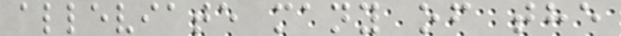alleviate many of the
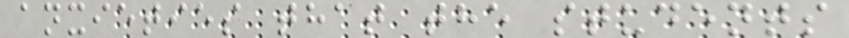anxieties that the students
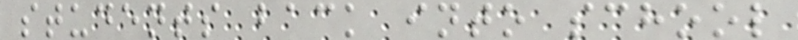students back into school
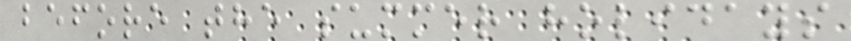before the summer holidays
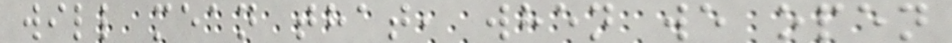will mean that, when we open
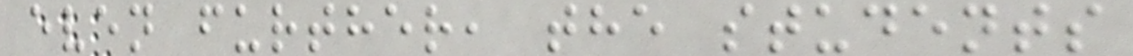even further, the students
